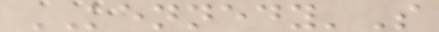KENNEDY'S
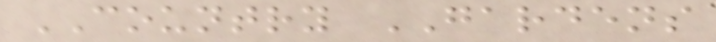COUNTRY GARDENS
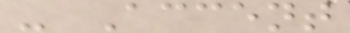- Accent
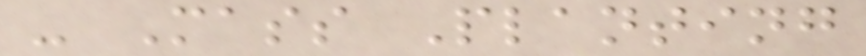- Mass Planting
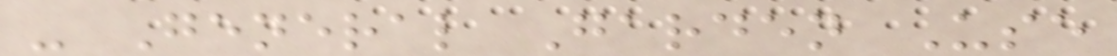- General Garden Use
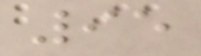95
